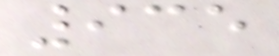935
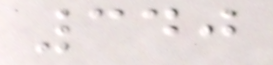340
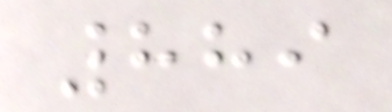889
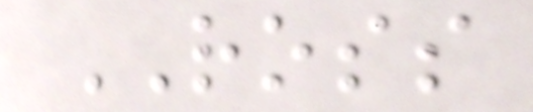ROSS
